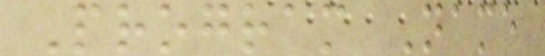Program Name
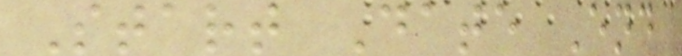Start Date End
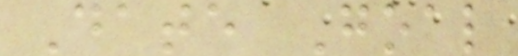Date Goal
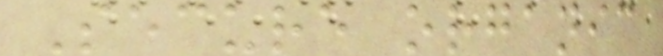Secure organic
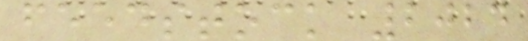feedstock 2024
